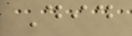Did
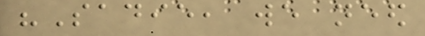"Sadie, we need
